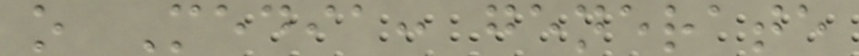o Media: generate
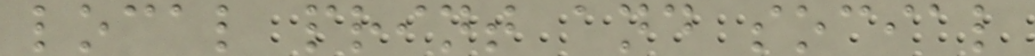local print and social
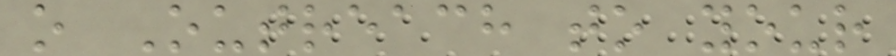o Outreach to your
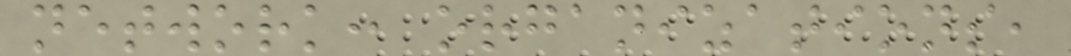network: organizations,
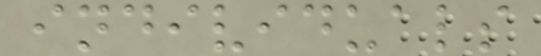individuals
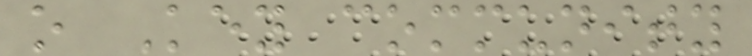o Key community
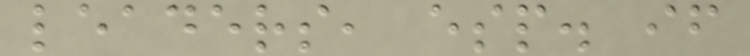leaders, esp. if
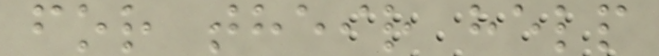for their help
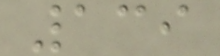139
